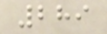289
